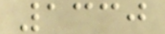1330
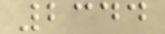2344
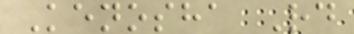Kenosha Rd
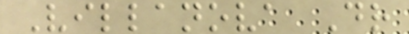Villanova Dr
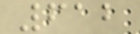612
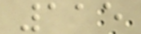115
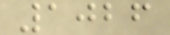1026
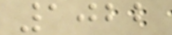1022
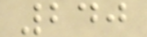240
